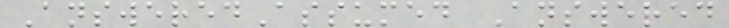AnsweredAssumed Answered
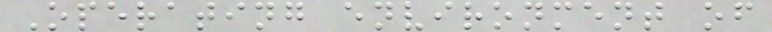Operating environment of
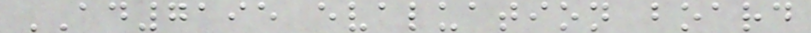AD7195 evaluation board
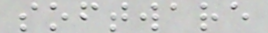software
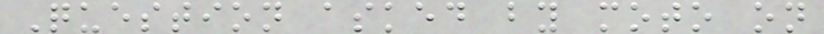Question asked by moto on
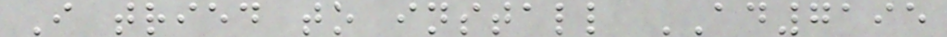I tried to install AD7195
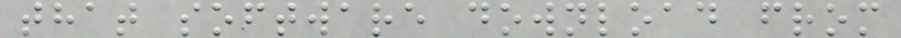that software download from
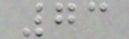73
